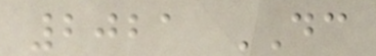2021 DC
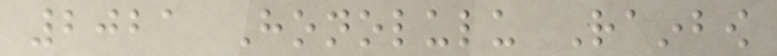2021 Honolulu Rainbow
